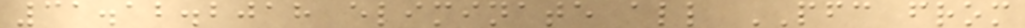31.12.2018 eliminate all PFC from
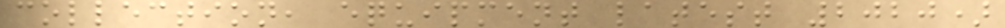collection, equipment latest 2020)
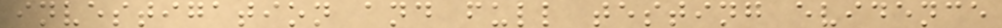investigation and full testing evidence
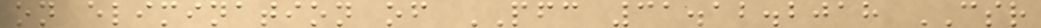on elimination of PFC 31.12.2018 CSR
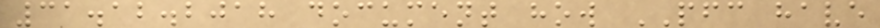31.12.2018 document how PFC have
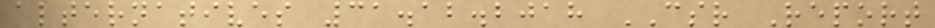alternatives 31.12.2018 CSR Report
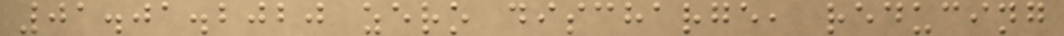01.01.2020 zero discharge, reducing
